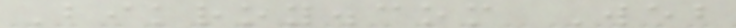Bikroy.com Web
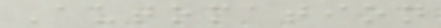Automation
